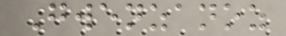Gwenzanoz
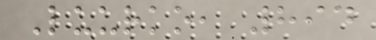Luurko, 894
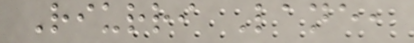Riurri Lane,
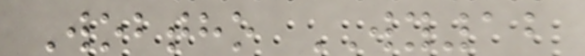Wobtho WY12
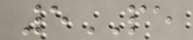5PE
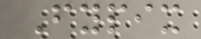Fypix
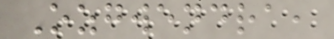Ozgwendra,
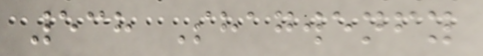538 Shagwenfy
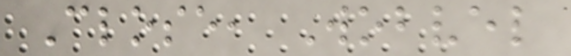Close, Wobvel
